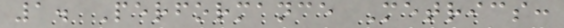1. Performance Metrics:
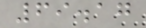69.17
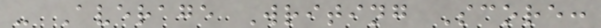- Average Writing Score:
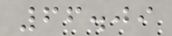66.09
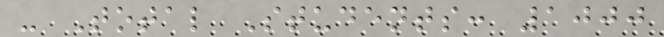- Total Students: 1000
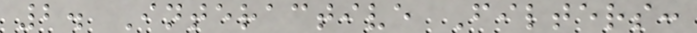2. Interactive Filters:
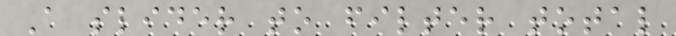A slider to filter total
